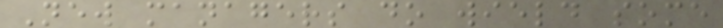New managers do wield some
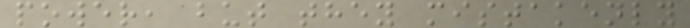power, but they mistakenly
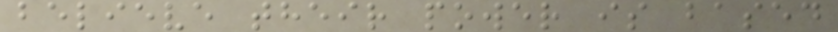believe their power is based
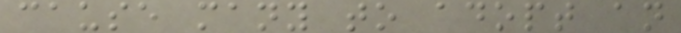cause many to adopt an
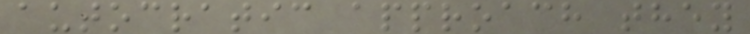autocratic approach they
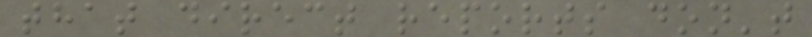that direct reports don't
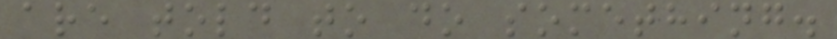are told to do something.
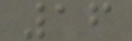16
